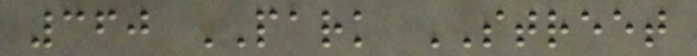360 PARK STREET
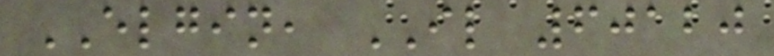ELGIN, IL 60120
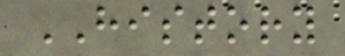HISTORY
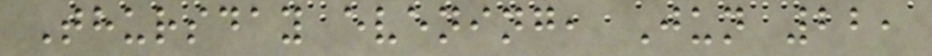Thursday evening, Jun 22,
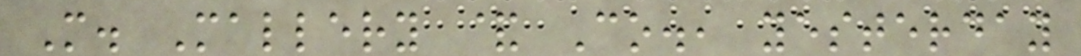M. Mallery & Co., yesterday
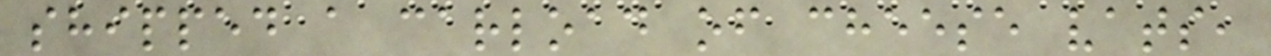shipped a carload of cheese vats,
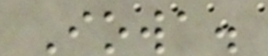Iowa.
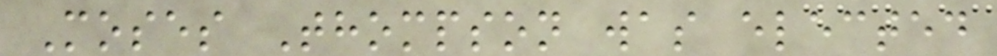Moses Thompson was elected
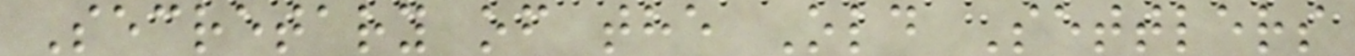Secretary of the Old Settlers
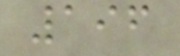196
